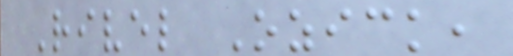Rivel Ozick,
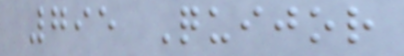795 Quijor
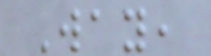Way,
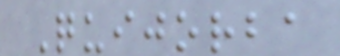Quijorba
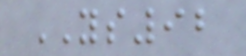YS92
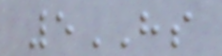5HS
